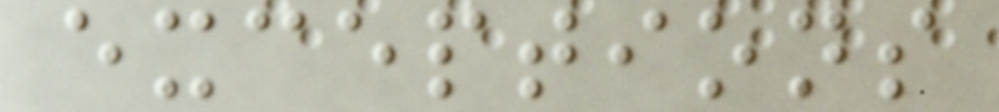exceptions
